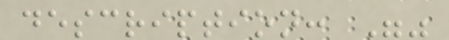description: ""
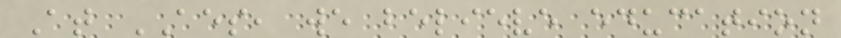At AES, we believe education
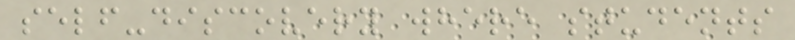self-discovery where students
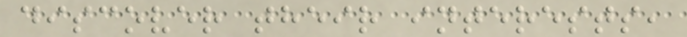discover their interests,
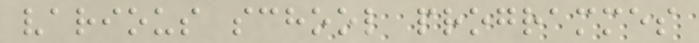various school programmes
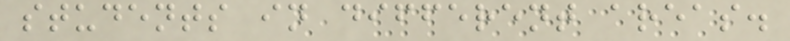students in different areas.
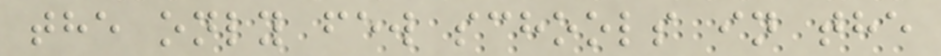the only few schools in the
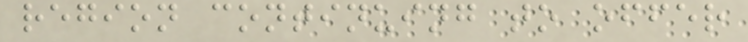region continuing to offer
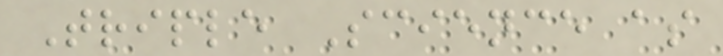Triple Science as
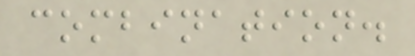combination.
